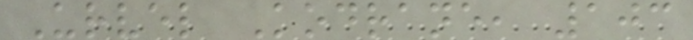Urvel Kodrane, 103
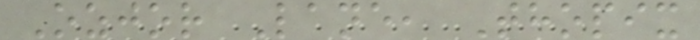Ozjor Lane, Thopix
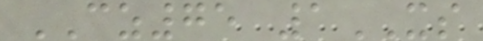CZ75 1XS
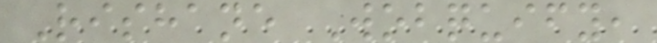Rishane Wobquify,
